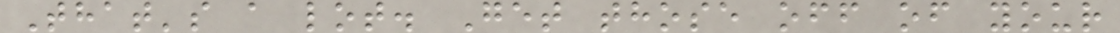That's a lot. Get those off of your
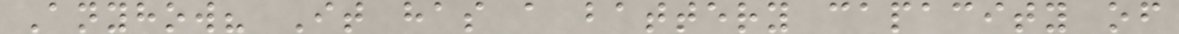Anyhow? It has a battery capacity of
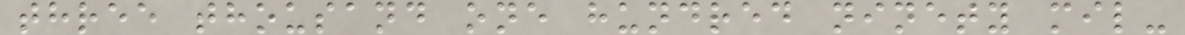three thousand one hundred ninety mil-
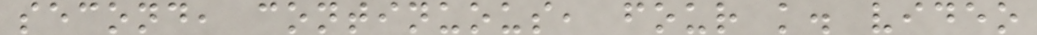second, continuous, four k. video
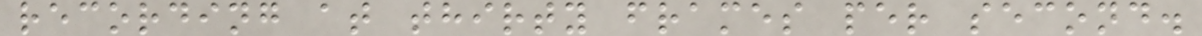recording at thirty frames per second.
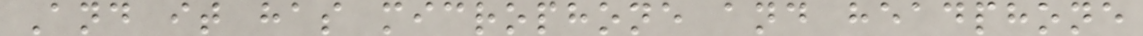And it has microphone and headphone
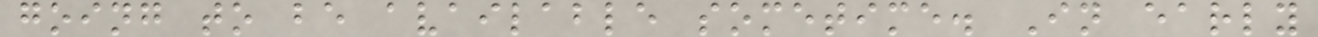going to be available sometime. In early
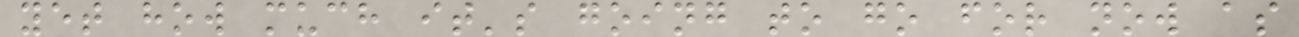yet how much it's going to go for now as
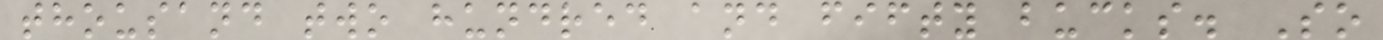thousand two hundred and fifty bucks. So
